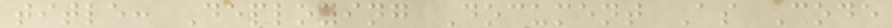title: Deploying Document As Code
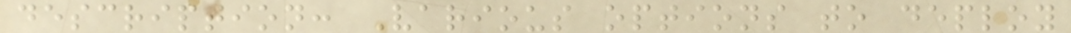description: Various options to deploy
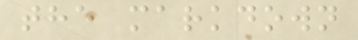the markdown
